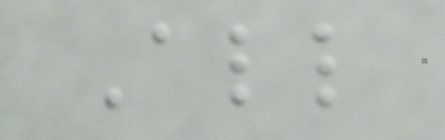All
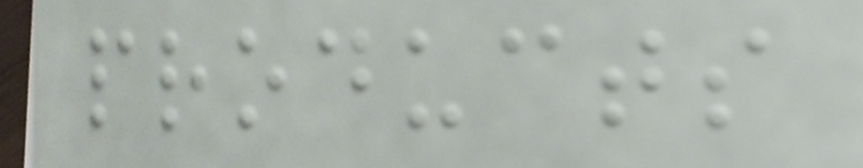products
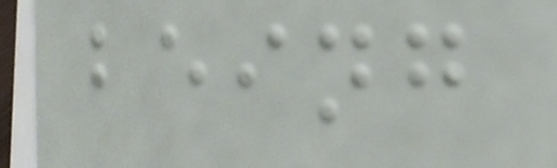being
